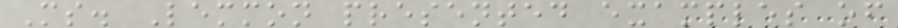Ms. Lemmon presented examples of
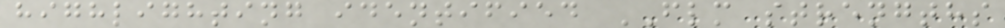highlighting identified FLM strengths
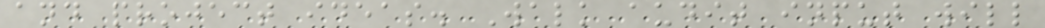and project ideas. Walk audit input will
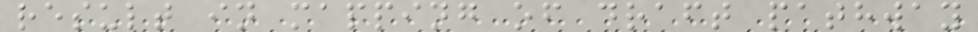result in mapping of draft pathway
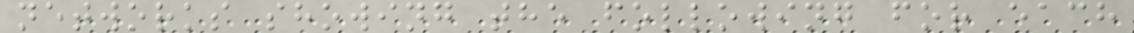networks showing the following for each
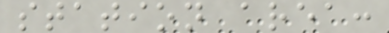station area:
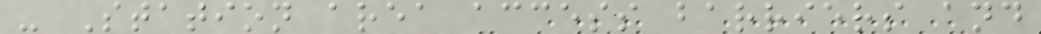- Station area access barriers and
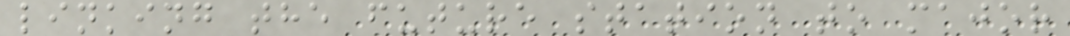linking the future station to major
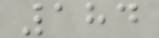184
